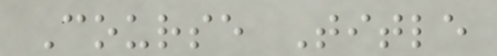Course Title
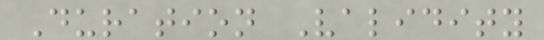Duration Validity
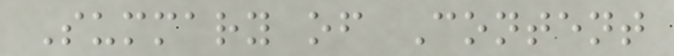Summary of Content
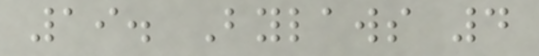19. Bylaws 4
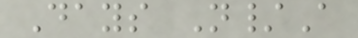Days N/A
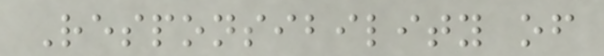Responsibility of
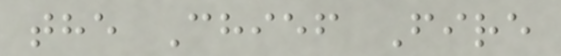the Chief Fire
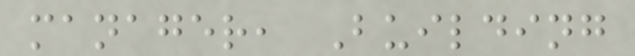manager, Building
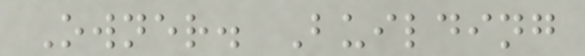Owner. Building
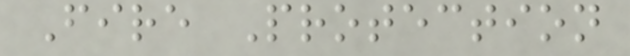Fire Protection
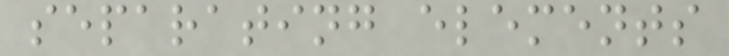separating elements
